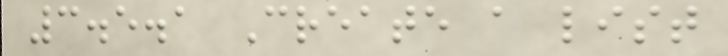3.5.1 Create a list
